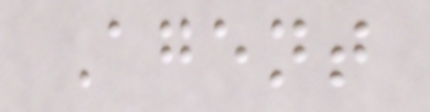Agent
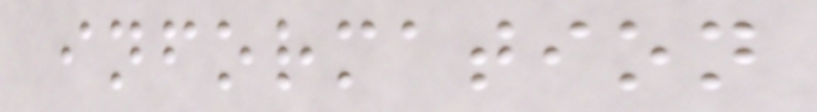information
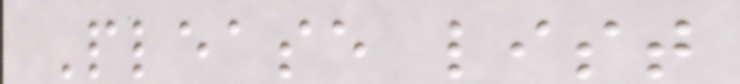Please list
